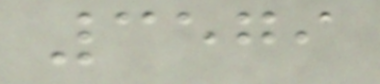3579
